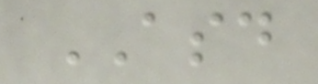ASD
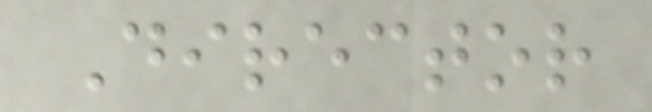Director
